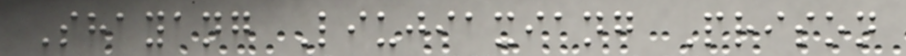Shayang Liujiaxiang Prison
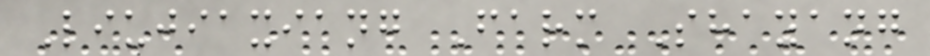Liujiaxiang Farm Shayang
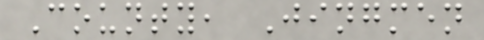County, Jingmen
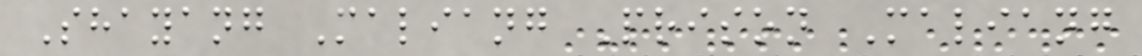Shayang Maliang Prison Maliang
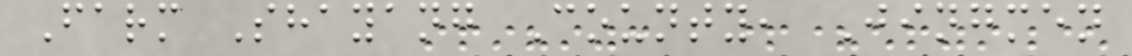Farm Shayang County, Jingmen
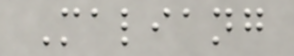Maliang
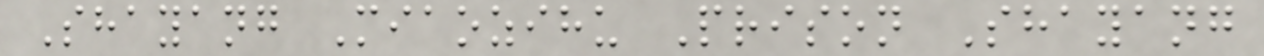Shayang Miaozihu Prison Shayang
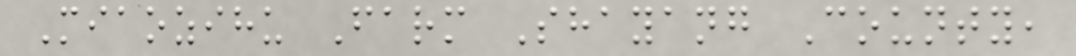Miaozihu Farm Shayang County,
